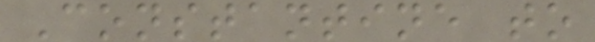Constantine to
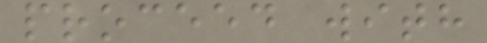proceed with
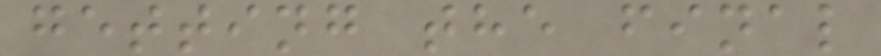getting the final
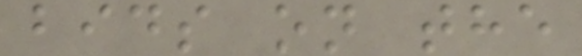bids on the
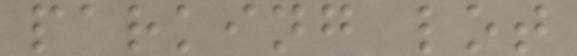parking lot
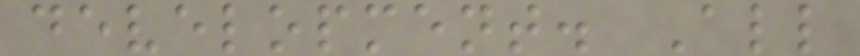development. All
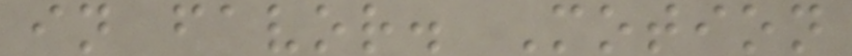in favor. Motion
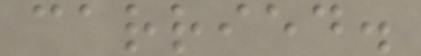carried.
